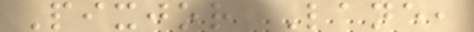Pixjor Lane,
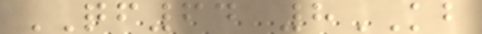QF64 8KB
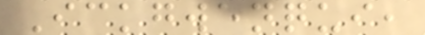Ickgwenqui,
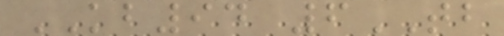KB94 6TB
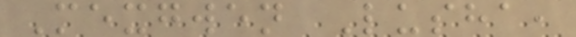Mexgwen Lusha,
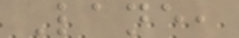Lane,
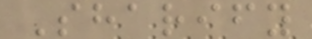Sharify
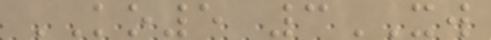KO5 3XW
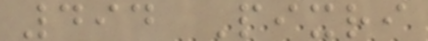494 Pixri
